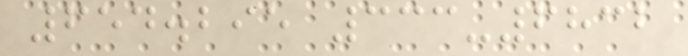654.295 333-6832
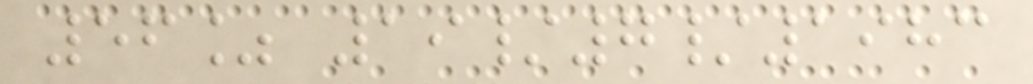56% 19/7/1983
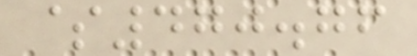$470.76
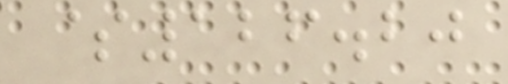$126.20
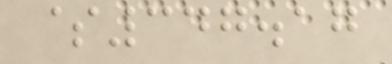$347.17
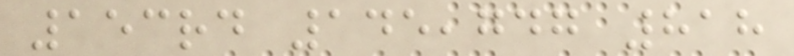153rd 145,747 818
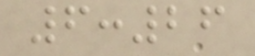6:26
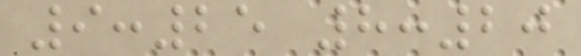9:25 8:20
